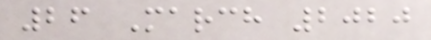26 March 2020
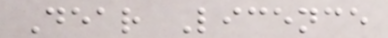Dear Licence
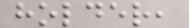holder,
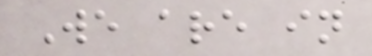We are in
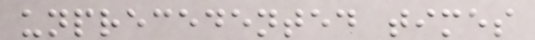unprecedented times
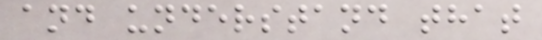and understand that
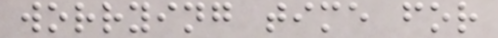worrying time for
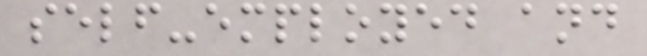self-employed and
